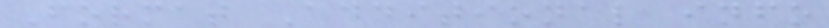Format Additional info
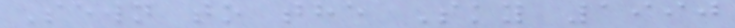Sewn to the Sky 1990
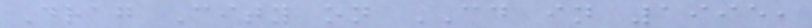Drag City on CD in 1995,
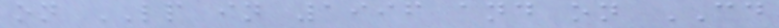on LP in 1996 and on CD
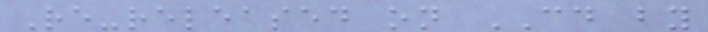Re-released on CD by
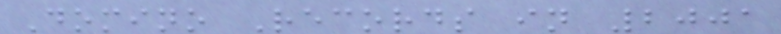Domino Records in 2001
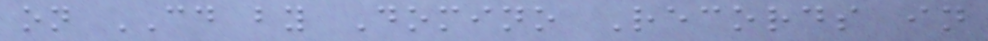on CD by Domino Records in
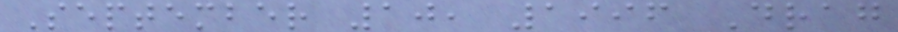September 10, 1996 Drag
